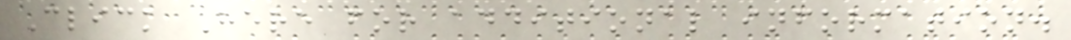Click Here for additional information.
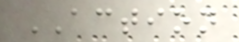ACTION
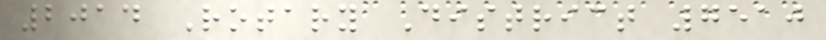2014 Rotary District 7510
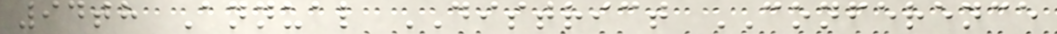94th Annual DISTRICT CONFERENCE
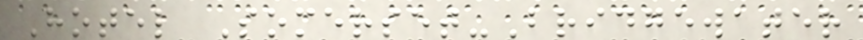Hotel Somerset-Bridgewater
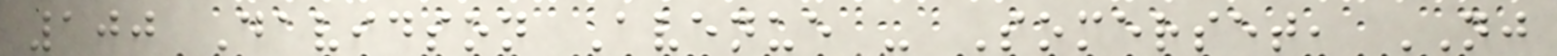100 Davidson Avenue - Somerset, NJ
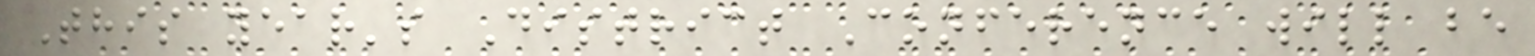This year's District Conference will be
